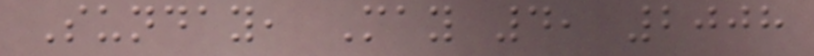Sunday, May 4, 2008
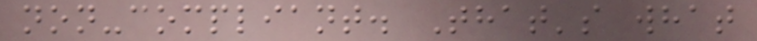non-compliant. That's what
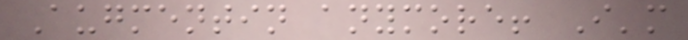Augmentin anymore! I'm
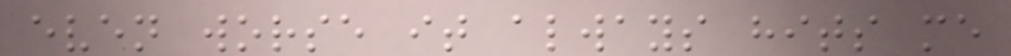even worse it always hits me
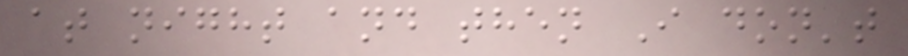at night and then I don't
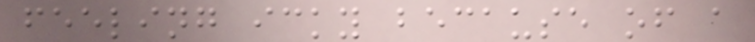feeling icky because of a
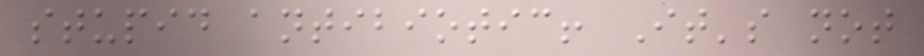stupid antibiotic! It's not
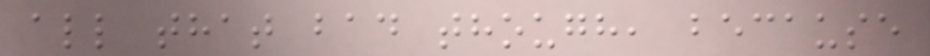all that bad though, because
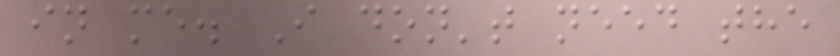in me. I don't need the
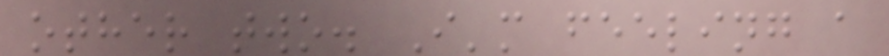other two. I'm feeling a
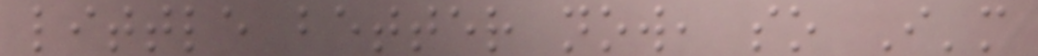little better now, so I'm
